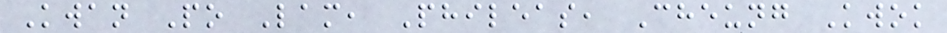Kwan Po Lam, Phileas, Cheung Kwok
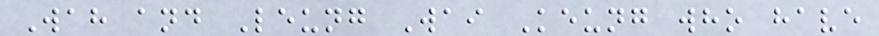Wah and Leung Wai Keung who have
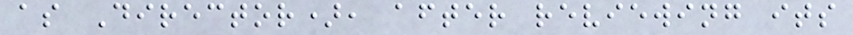as Director), after reviewing its
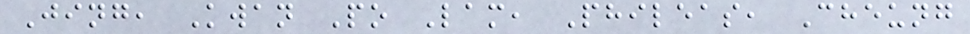Jing, Kwan Po Lam, Phileas, Cheung
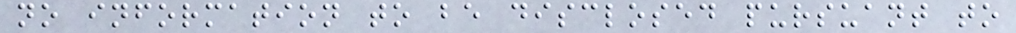no information to be disclosed pursuant to
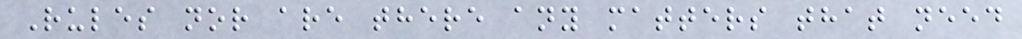Rules nor are there any matters that need
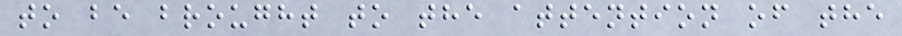to be brought to the attention of the
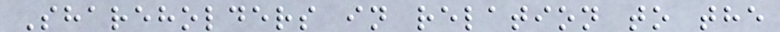Shareholders in relation to the
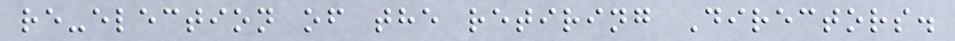re-election of the retiring Directors.
